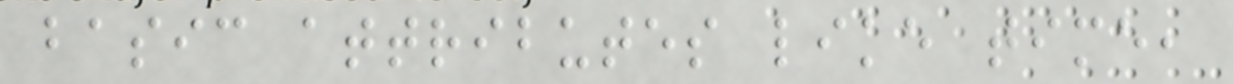basic attributes like time,
